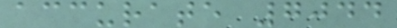accurate 7044
